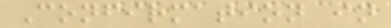Confirmation in
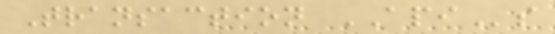Transaction APIs
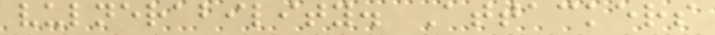vulnerability. Attackers
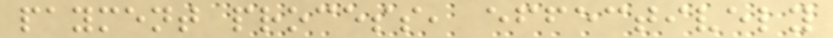payment process, effectively
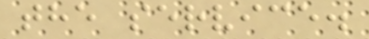the service.
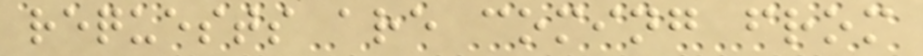requests are coming from
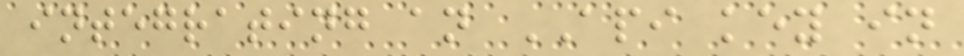integrating an API key in
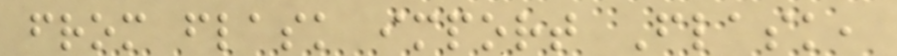from flask import Flask,
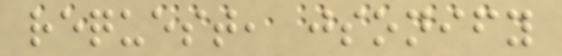request, jsonify
